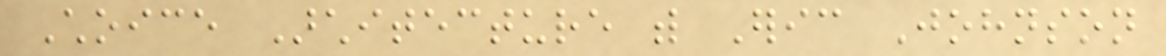Choice Architecture with Eric Johnson
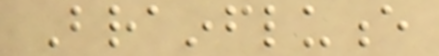Brainfluence
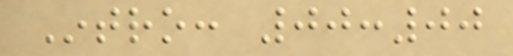Intro: 00:00
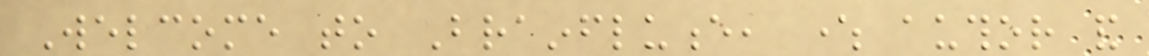Welcome to Brainfluence, where author and
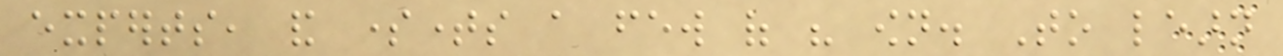experts, and sometimes a few of his own. To learn
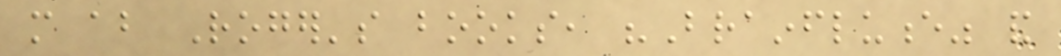more about Roger's books, "Brainfluence" and
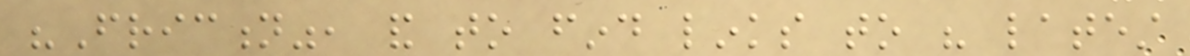"Friction", and to find links to his latest
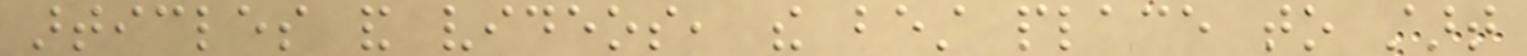articles and videos, the best place to start
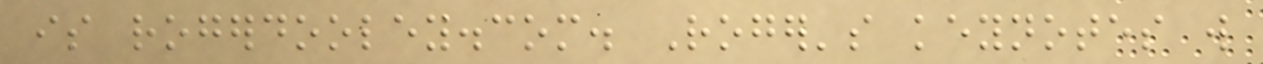is rogerdooley.com. Roger's keynotes will
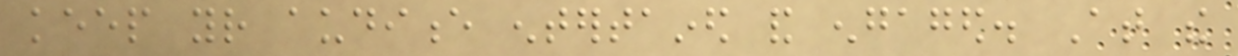keep your audience entertained and engaged. At the
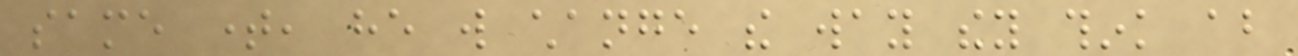same time, he will change the way they think about
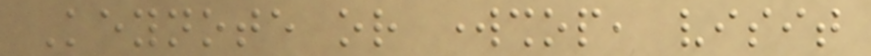Keynote or workshop, visit
